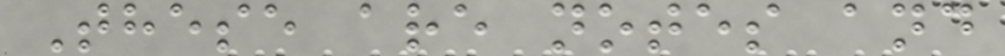These are notes and
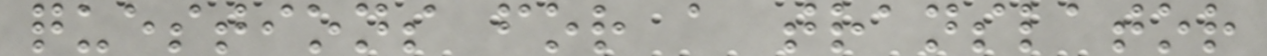questions for a translator
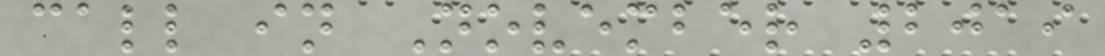call in November 2019
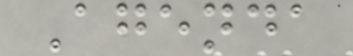Agenda
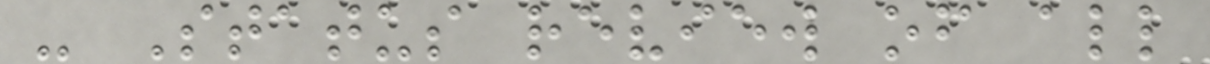- Status review of all
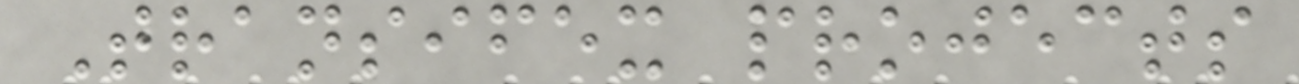Transifex projects
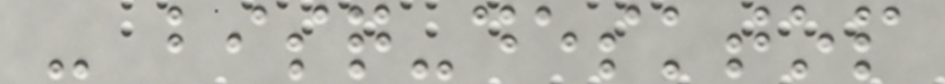- bisq-desktop
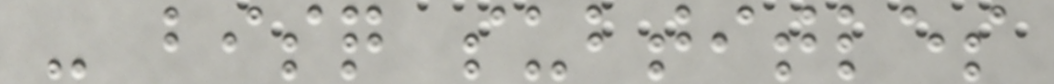- bisq subtitles
